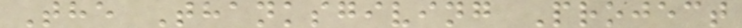The Thanksgiving Project
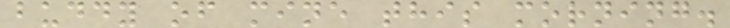buddy of mine this morning.
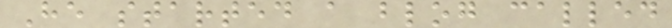He started a blog called
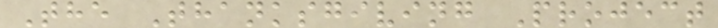The Thanksgiving Project
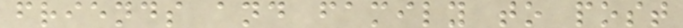friends and family to post
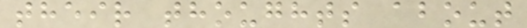their thoughts about
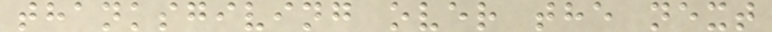thanksgiving over the next
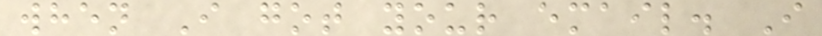when I got your email. I
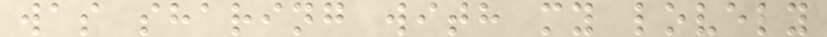was sharing with my lovely
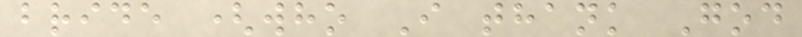bride (who I thank God
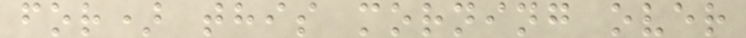for) this morning over
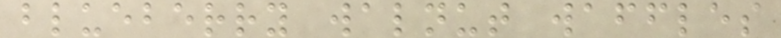blueberry walnut waffles
